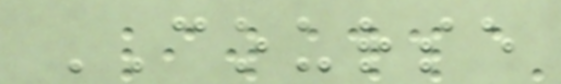COURSE
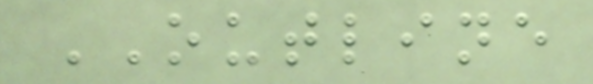OUTLINE
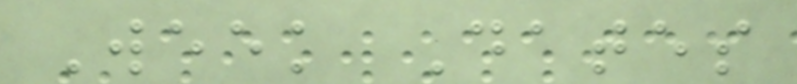Week Dates
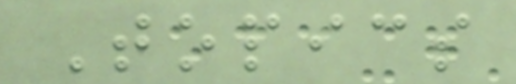Topics
